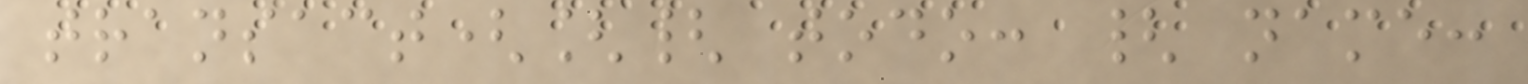transact([{ todo: { name:
